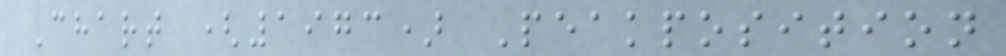Chart (1973) Peakposition
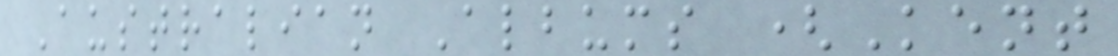Australian Albums (Kent
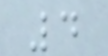4
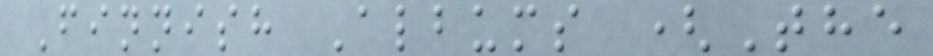Finnish Albums (The
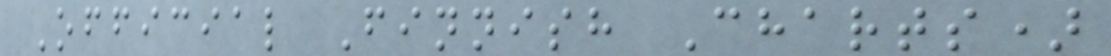Official Finnish Charts)
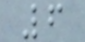6
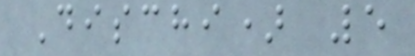Dischi) 5
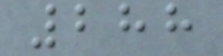288
